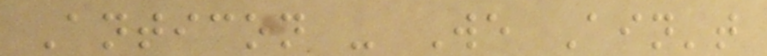Anticon - We Ain't
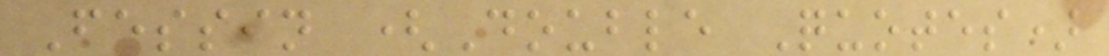Fessin (Double Quotes)
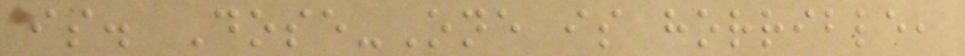is. Dose-One is horrible,
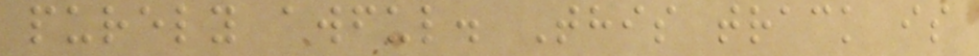purely awful. This track is
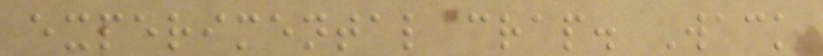experimental crap. Wack
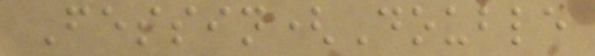Fessin(Double
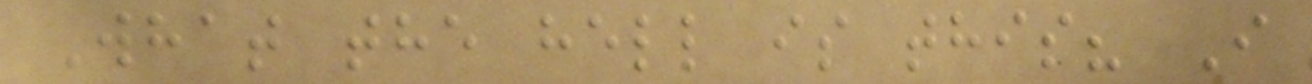What the hell is this? I
